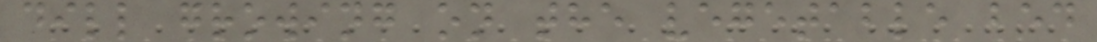dill growing on the vegetable bed
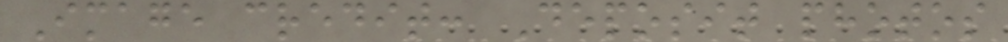Image credit: Deposit photos
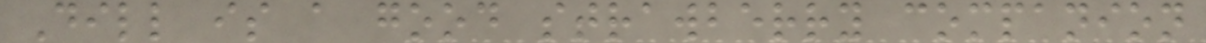Dill is a good strawberry companion
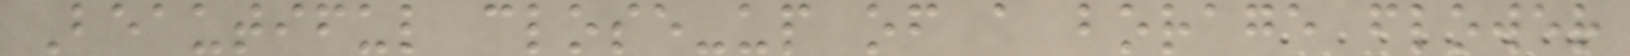Beautiful close-up of a borage flower
